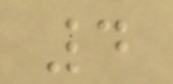4
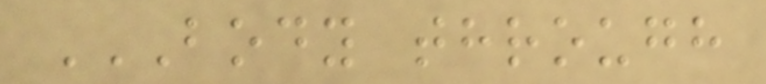BODY THROUGH
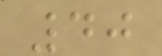40
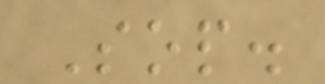Sop.
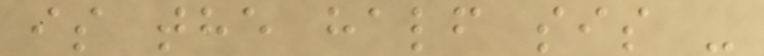is the half sis -
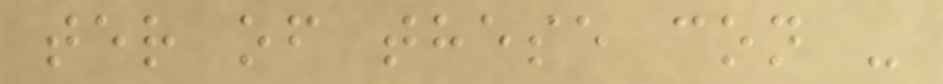ter of these con -
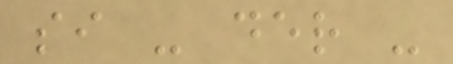si - der -
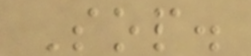Sop.
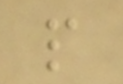p
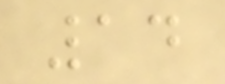14
